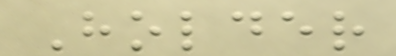Holder
